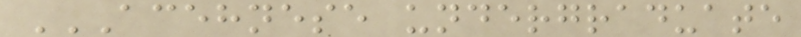ACEHNESE UNDERGRADUATE
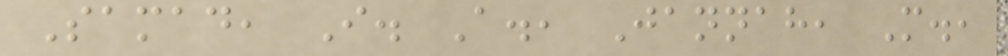Samad, I. A., Jannah, M.,
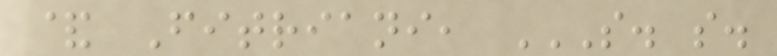& Fitriani, S. S.
